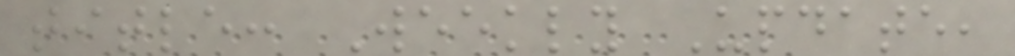title: Weekly Update,
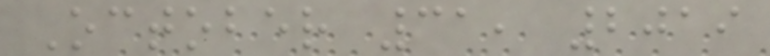October 31, 2019
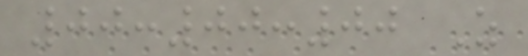00:00:00 Z
